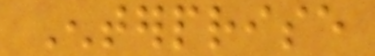Enterprise
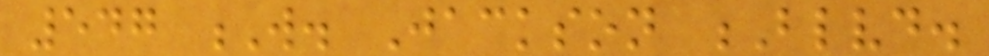547 W. Jackson Blvd.
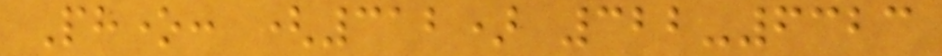Phone: (312) 322-6323
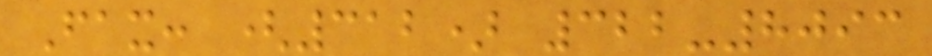Fax: (312) 322-8093
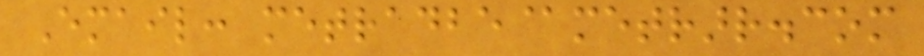Email: metradbe@metrarr.com
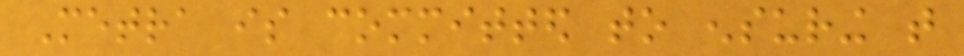Metra is committed to ensuring that
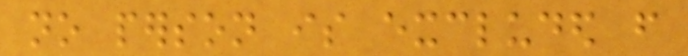no person is excluded from
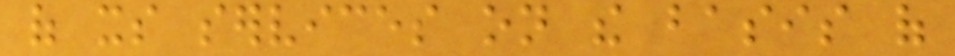of its services on the basis of
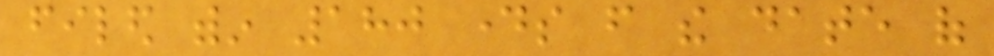filed within 180 days from the date of
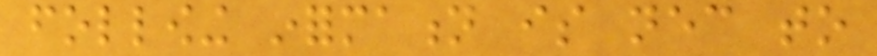following information is necessary to
